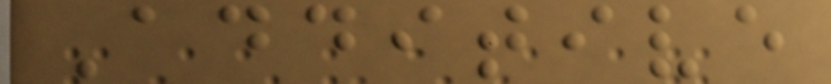Additive
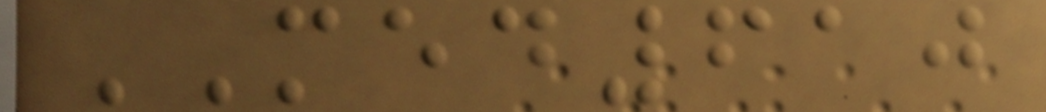MED610
